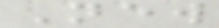New
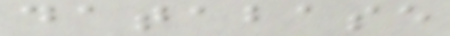database
